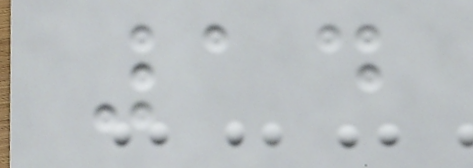14
